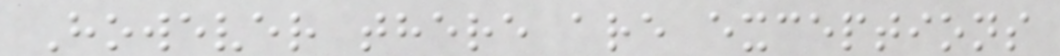However there are exceptions
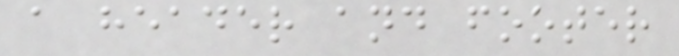a header and footer
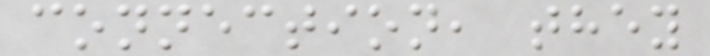connection, they
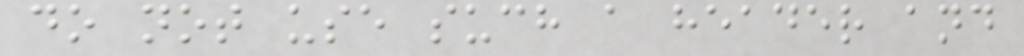do not use such a header and
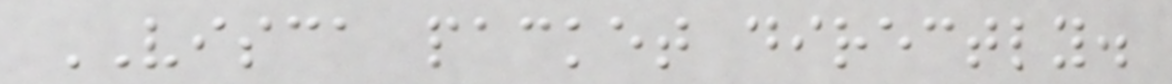VISCA packet directly.
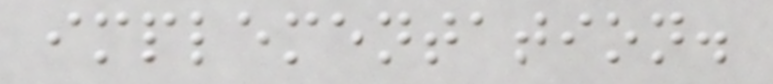implementation.
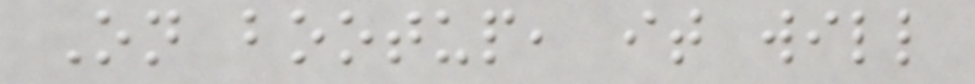On bootup, it will
